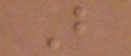But
